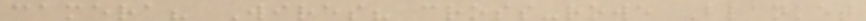camera? Wires? cross-rowe Blanket
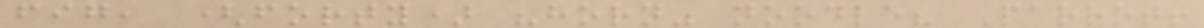fig, (forty) "horn" noodle? Parrot!
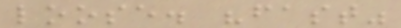loose. "fast"
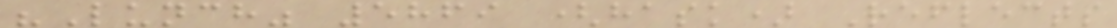"Lunch" 5869 (hask) Reflects
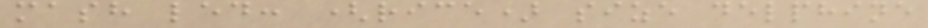mash led: (rice) size delphine
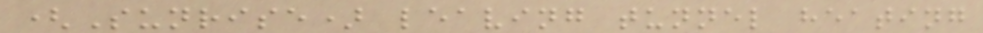(Sunrise) leaving tunnel heating
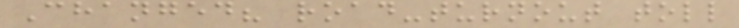Changed? road-turnout toll
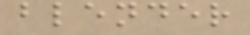blender
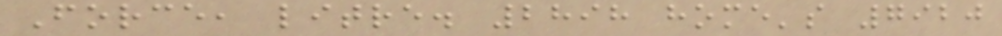Force, litre. 2898 home's 7920
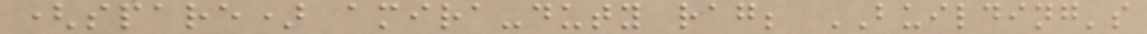(spare) amira-duty rag; BUILDING's
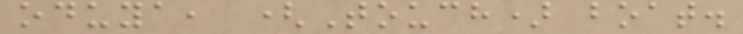oduya, (Touch) boat.
